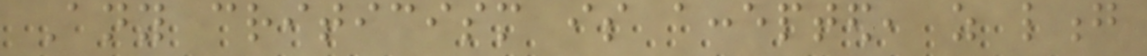Any criticism is accepted, as long
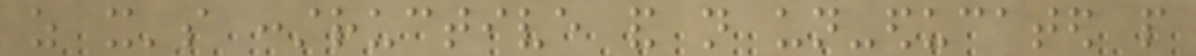as it's constructive and not un-educated people
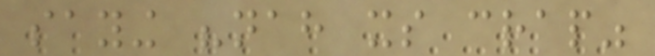saying "nah its crap"
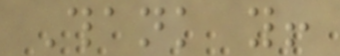Thank you!
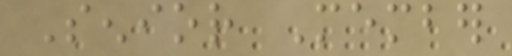Senior Member
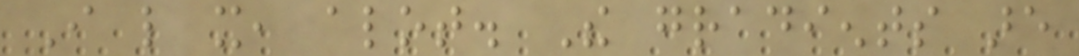I like it, alot. The gradients are
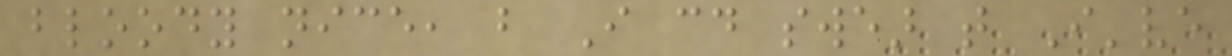bloody nice, but I could swear that I've
